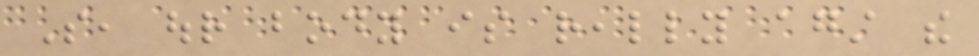So, our body is really against the
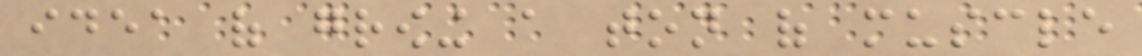idea of growing a ton of muscle
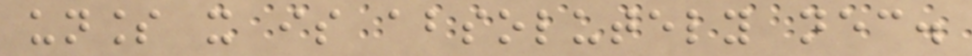unless it is absolutely necessary.
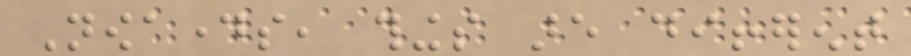Nowadays, things are different
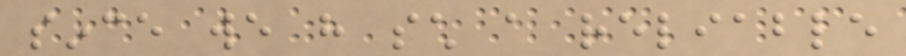since we have such a reliable
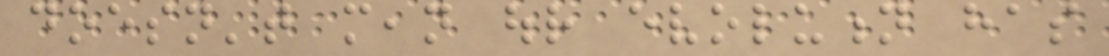doesn't mean our evolution has
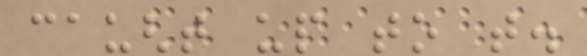caught up to that.
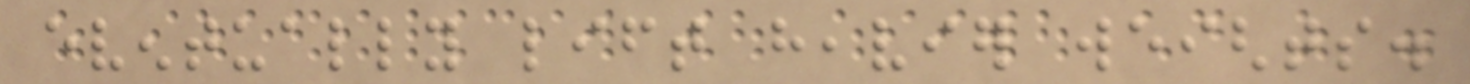eventually lift heavier weights.
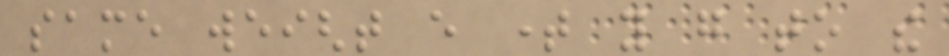same weight every time you go to the
